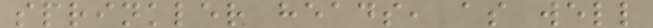sprinkler heads, as well
